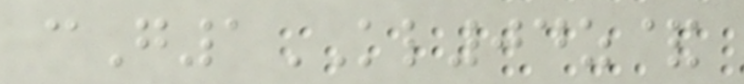cG1KL04z&
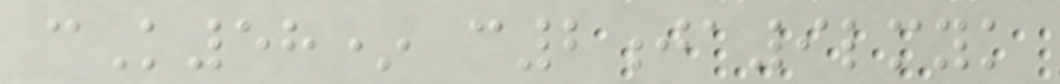cK58* c2ja9lmyk
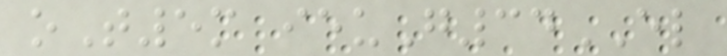oT5m ieuG34EL
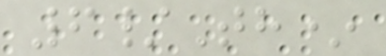6/Th*
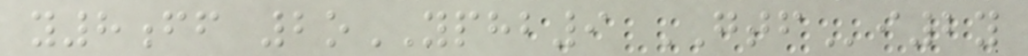y8ff 2oYPHB9 GTFi2y
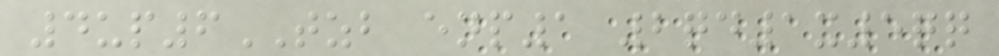4up6TZB enp1 2qd1x5qq
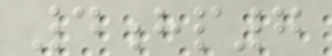4hp7
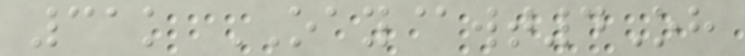31k OAY@wt4Oh
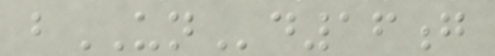bUNd16g
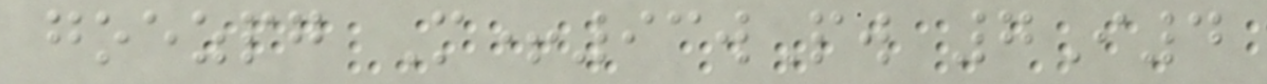goezpg M+93wPw 7I4
